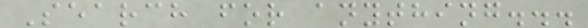Search for anything...
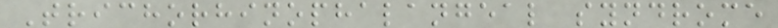Trichorhinophalangeal syndrome
